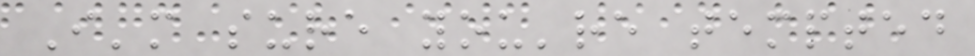I'm sure you're tempted
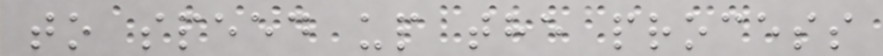to speed up the process
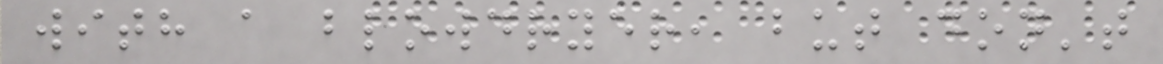with a blowdryer, but don't
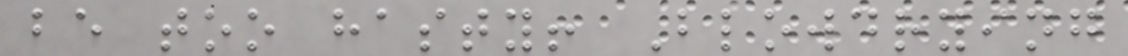be too hasty! Blowdrying
